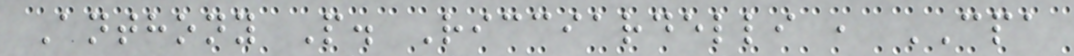Anthony P. Ricciardelli , CPA
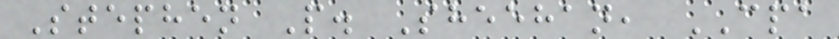Stephen P. Sheehan, CPA
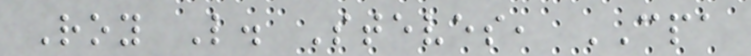Roy L. Steves, CPA
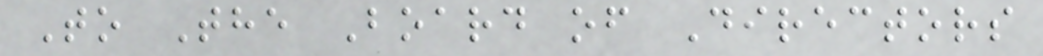To The Board of Directors
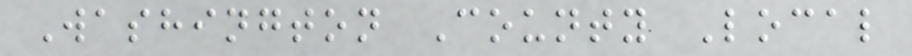Washington County Local
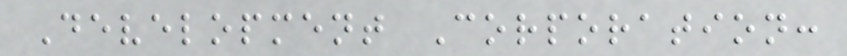Development Corporation:
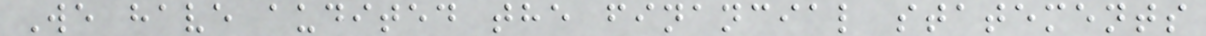We have audited the financial statements
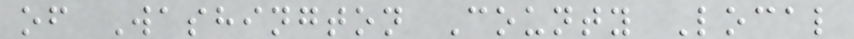of Washington County Local
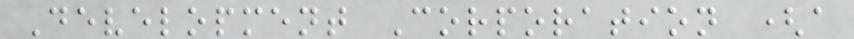Development Corporation (a
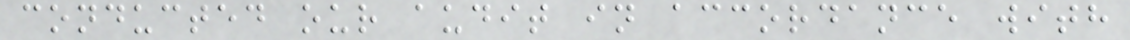conducted our audit in accordance with
